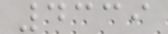4339
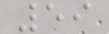59
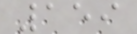159
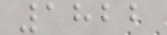1822
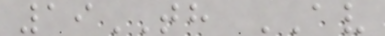19TH AV
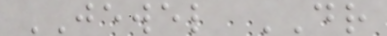JEWEL DR
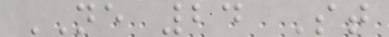NE 24 St
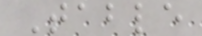Table
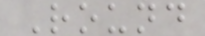Round
